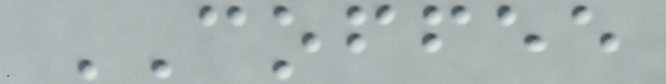COFFEE
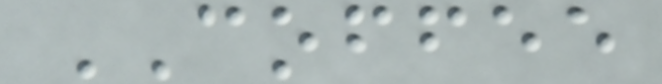COFFEE
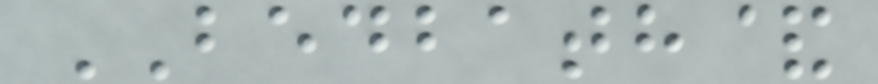BEDBATH&
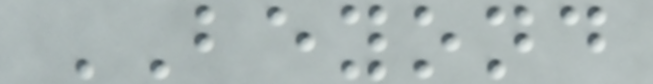BEYOND
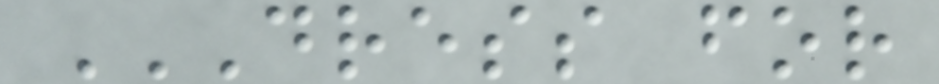DRESS FOR
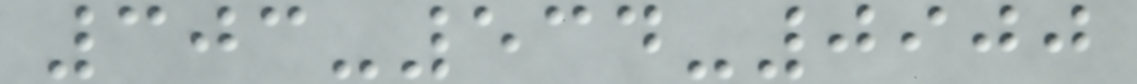303-534-0900
